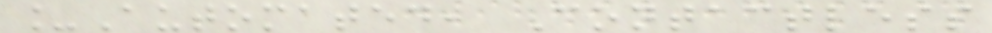_Automated, Contactless
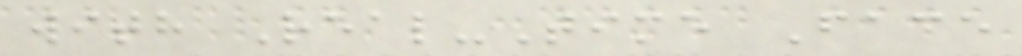with Real-Time Face
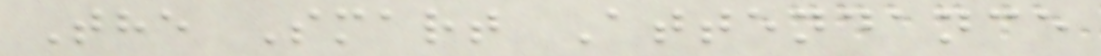The Smart Attendance
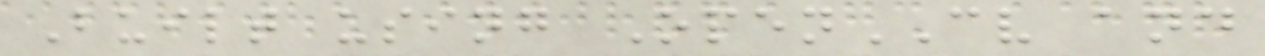Built using OpenCV and
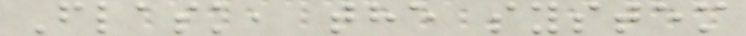Flask, the system
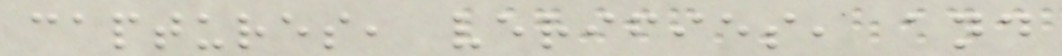captures, verifies, and
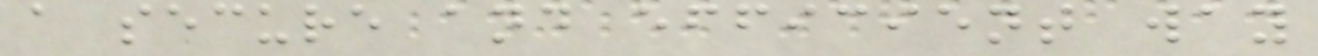a secure and efficient way
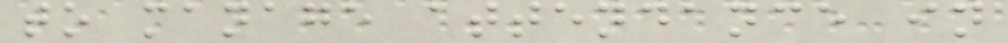to manage attendance in
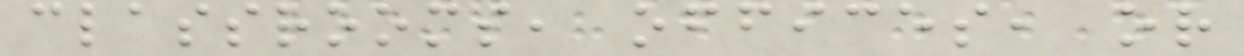classrooms, offices, or
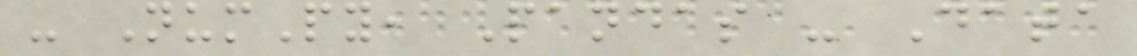- NumPy, Pandas - Data
